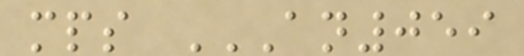mps AN059
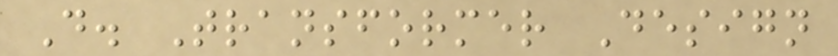D. Transformer Design
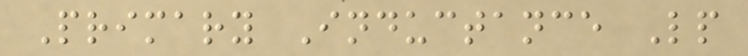Primary Inductance Lp
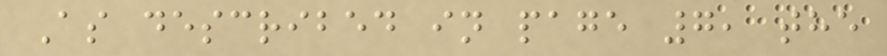As described in page 7, the
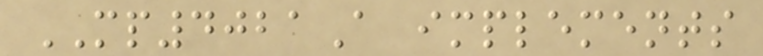MP4021A implements
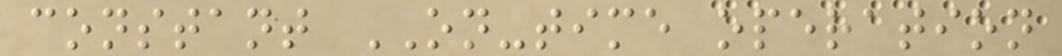constant ON-time operation
